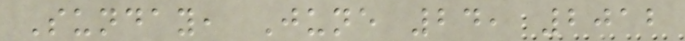Sunday, June 24, 2012
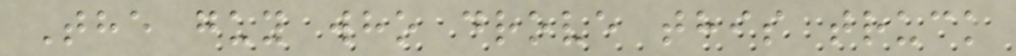The guy who drove this truck
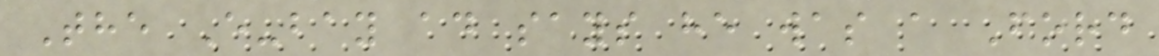The E-bay ad says he was a Ford
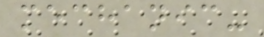mechanic-
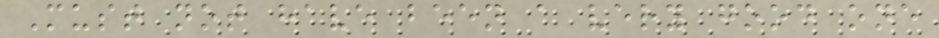Must not have been a very good one
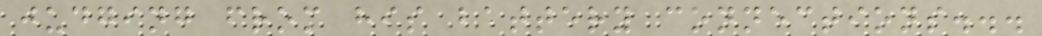judging from his battery connections...
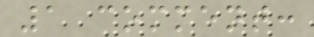1 comment:
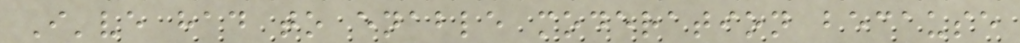I've had to enable moderation because
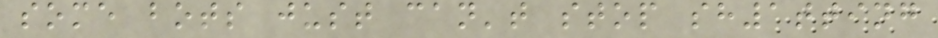some bots just can't stop sh1tting
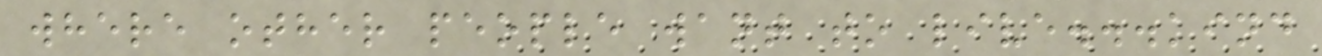where other people want to live...kind
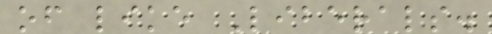of like Liberals.
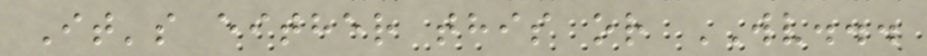It's either this or WV...
